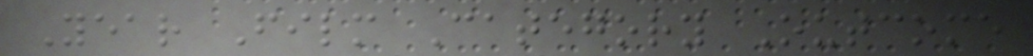Year Film Category Outcome
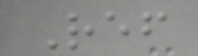Ref
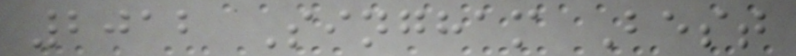2012 Singham Best
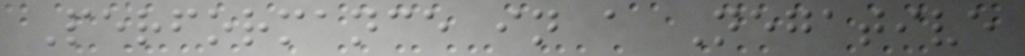Performance in a Negative
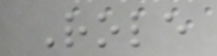Role
